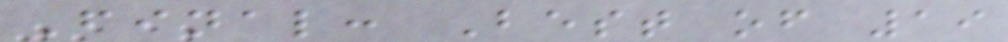Final: Best of 19
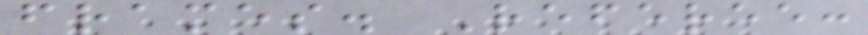frames. Referee:
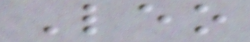Leo
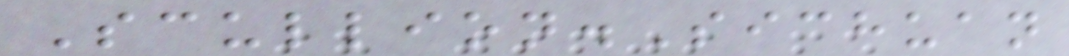Scullion.Sichuan
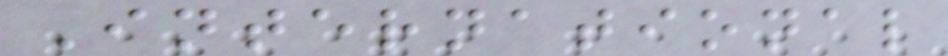International
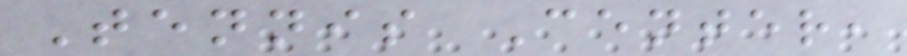Tennis Center,
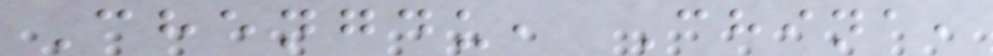Chengdu, China,
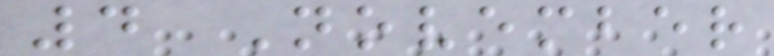4 November
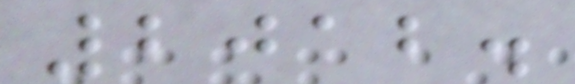2012.
